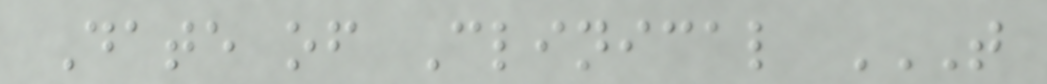Date of Clinical T
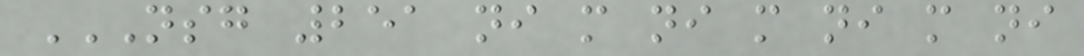NSG 251 NI M NI M NI M NI
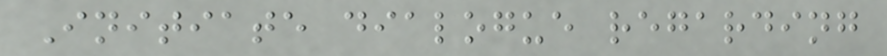Initiate dialogue regarding
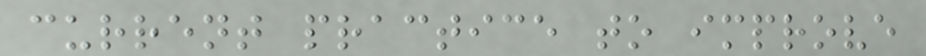current practice to improve
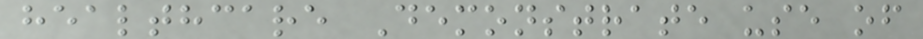healthcare Demonstrate use of
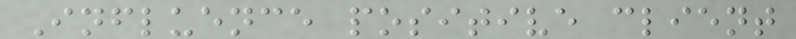Influence positive client
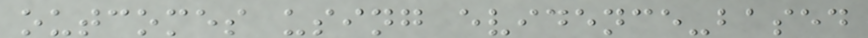outcomes using evidence-based
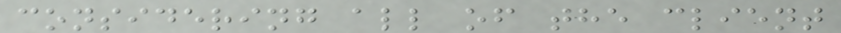considering all of the client
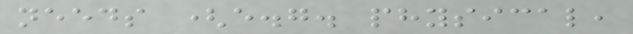needs (e.g. physical,
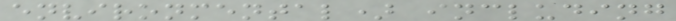environmental) including
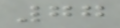77
